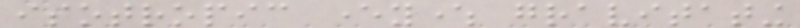isotropic everywhere gravitating
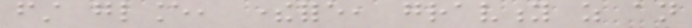first glance, therefore, gravity as an
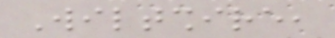Wiltshire,
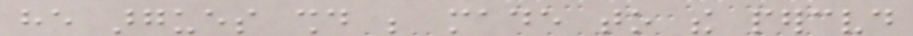he argues should be made to the perceived
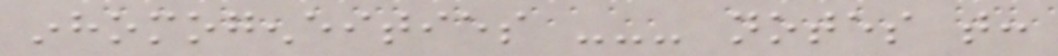inhomogeneities --- notes that:
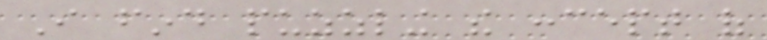I find puzzling the concept of
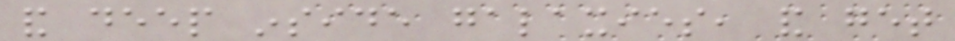and deep inside galaxies, and get
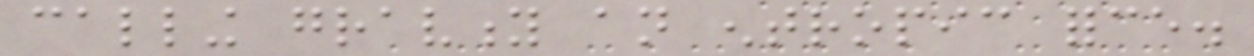calling gravity an entropic force.
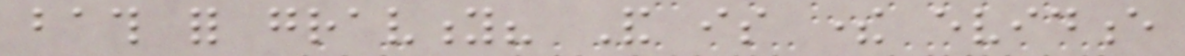bath for gravity? And is there evidence
